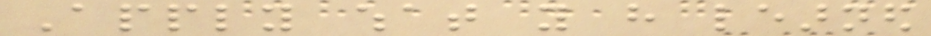Apply what you have learned
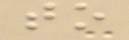to
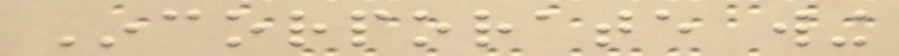Incorporate wing
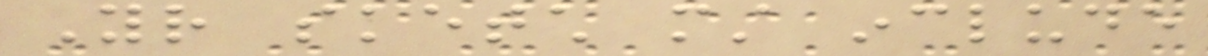Your sketch must include
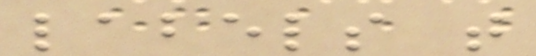labels that
